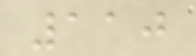110
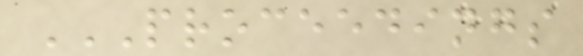PROCEEDINGS
